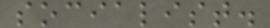socialist.
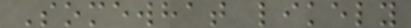Somewhat likely
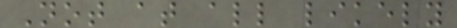Not at all likely
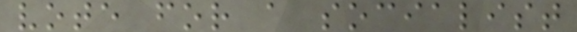vote for a socialist
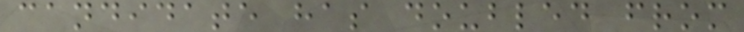candidate has doubled from
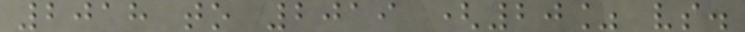2018 to 2019 (20% vs.
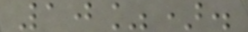10%).
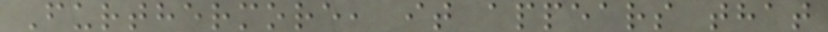Furthermore, it appears that
